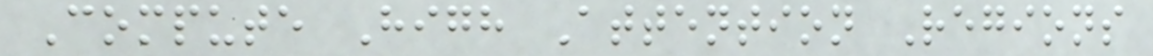Compute High Attention Regions
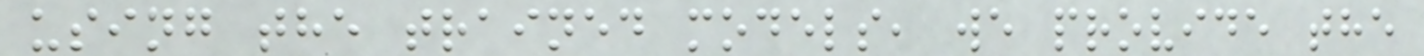using the trained models, we provide the
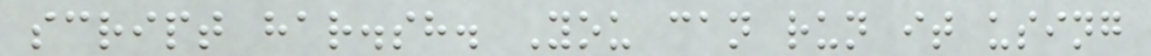script har.sh. You can run it using
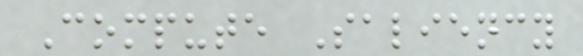Compute Saliency
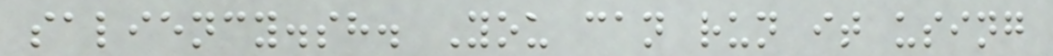saliency.sh. You can run it using
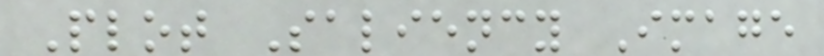Plot Saliency Image
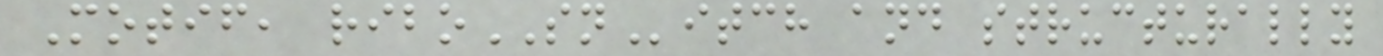Motif, riboSNitch and structurally
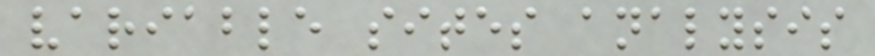variable sites analysis
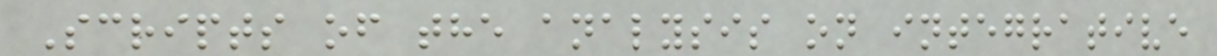Scripts of the analysis on integrative
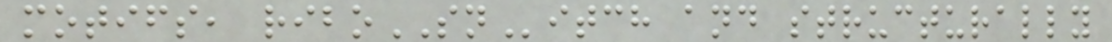motifs, riboSNitch and structurally
